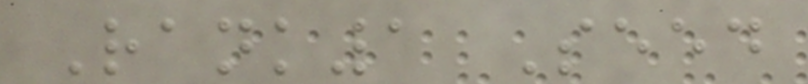Rank1 Seed
